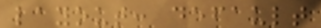layout: default
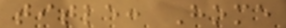title: Home
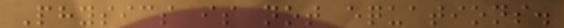Physics is not equations.
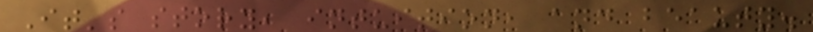It's story, intuition, and beauty.
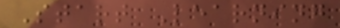Start Learning
